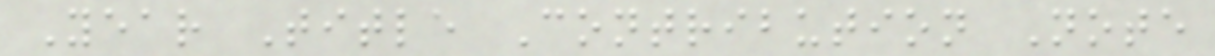Year Title Contribution Note
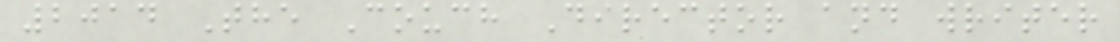2014 The Couch Director and writer
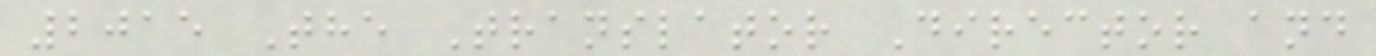2015 The Translator Director and
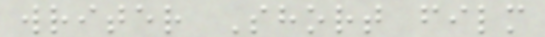writer Short film
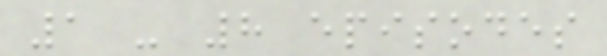1 - 8 episodes
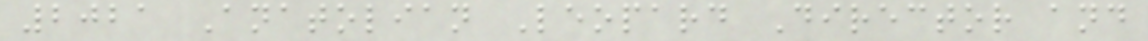2021 Anatolian Leopard Director and
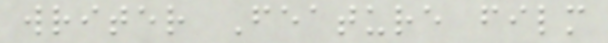writer Feature film
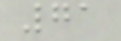71
